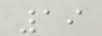19
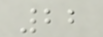22
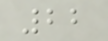22
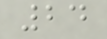24
